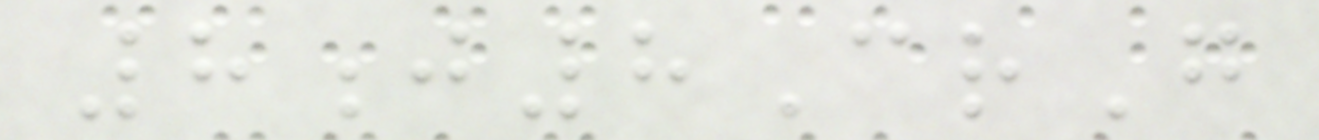8j8CrG
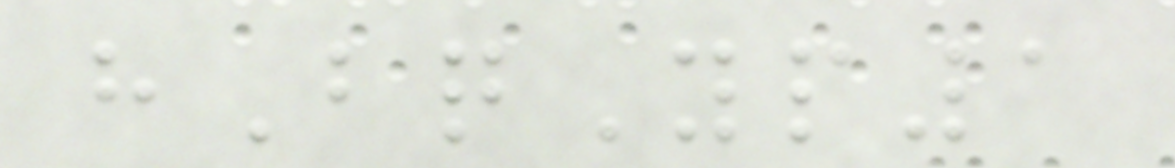hBqYp1
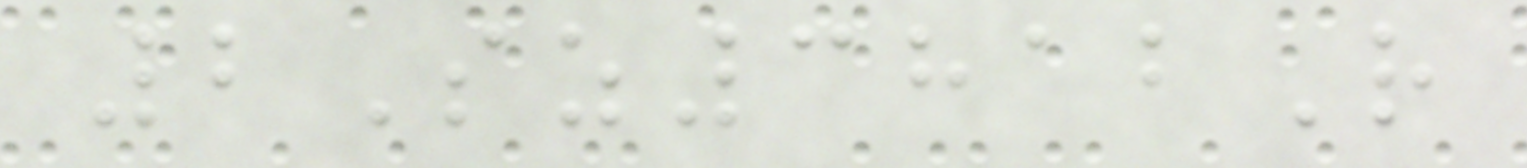2Sz3812R
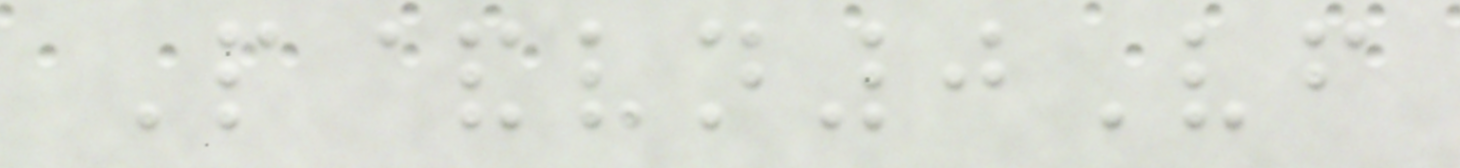P&vn0Vf
